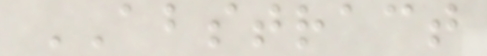ABSTRACT
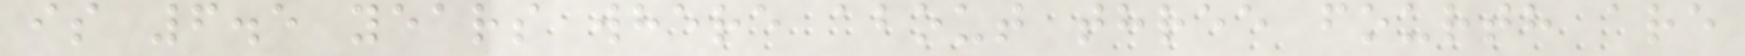is 6.5 years where about three fourth are
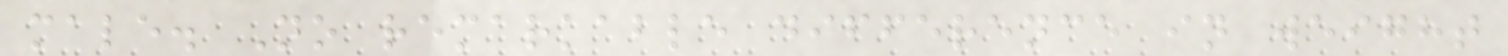male. No remarkable difference in weight
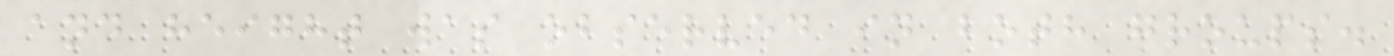and height was observed in both groups.
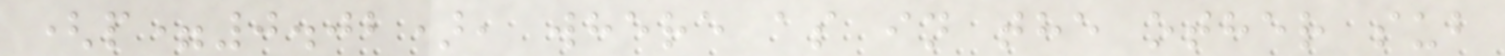(p=0.02), where as in the other sub
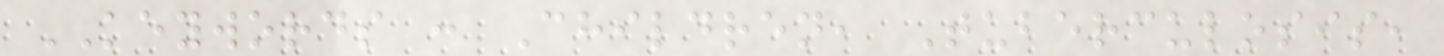KEYWORDS : Children, Tuberculosis,
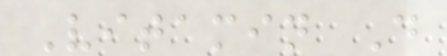Vitamin D
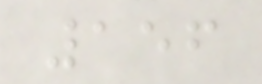156
